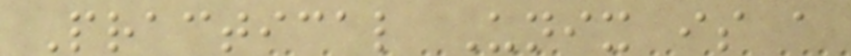Practical Unix is a
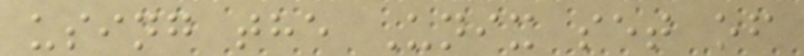using the Unix set of
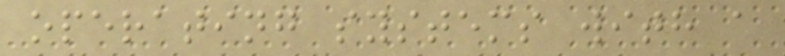operating systems with a
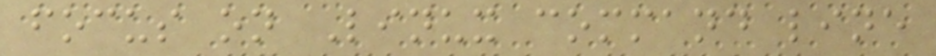focus on Linux command line
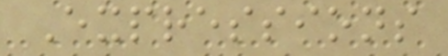Expressions
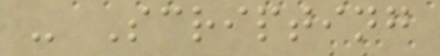- Scripting
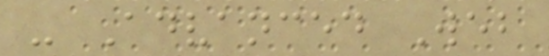- Advanced Web
